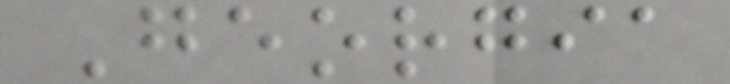Georgia
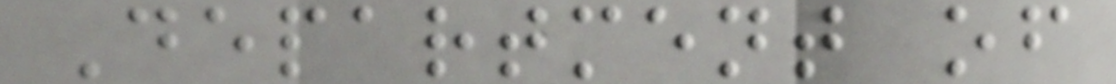Department of
